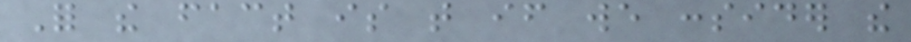For the fact is that if we consider the
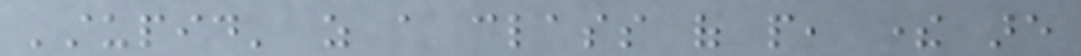'stupid' as a class of people, there are
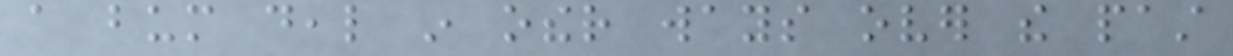a bum deal in other ways over the past
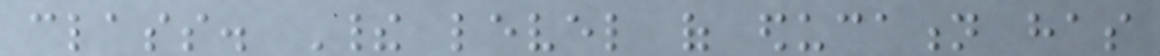class. Their level of education has
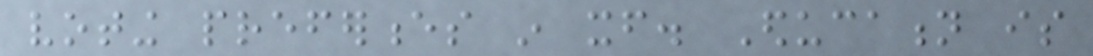voting preferences in itself. Education is
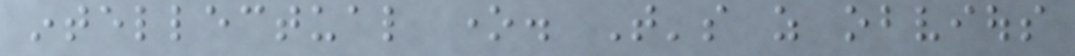intellectual one. That's as obvious
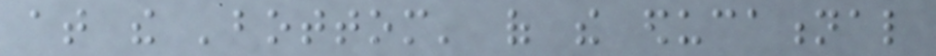at the 'bottom' of the educational
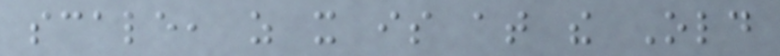scale, as it is at the Old
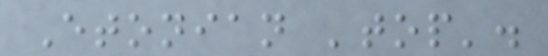Etonian 'top'.
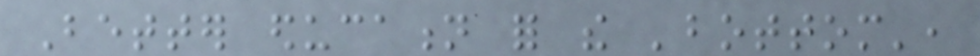Better education for the 'bottom',
